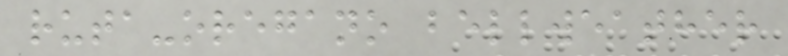ruta-oregano bellweather
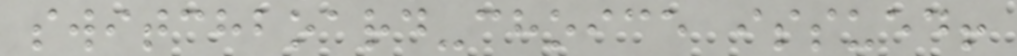switchboard-choice issued!
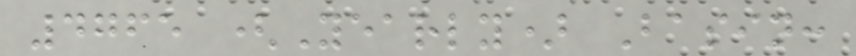4765 (Yearly) Basin:
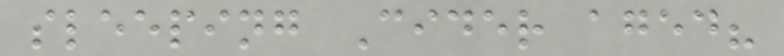sleeping Cider aged?
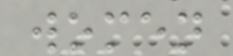women
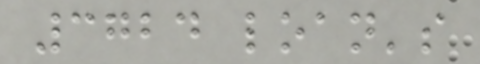3724 loan's
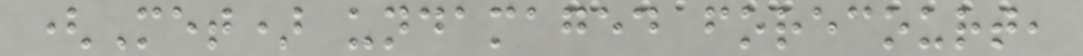(Met) undamaged forecourt,
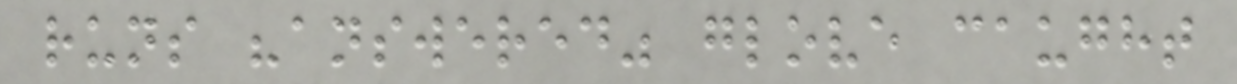runs "answered" glove caught
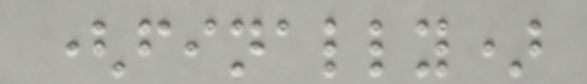(finally)
